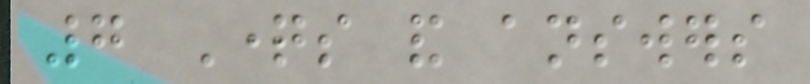7 Questions and answers
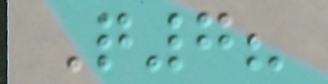Q7?
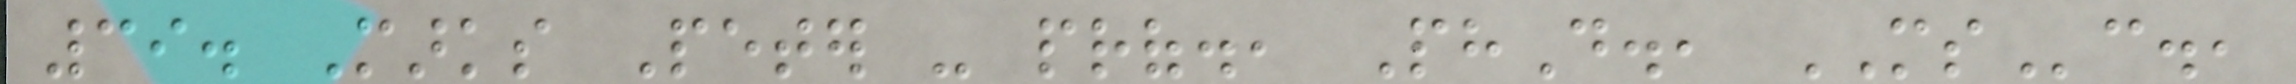39. Marks Peter - prof., PhD., MSc.,
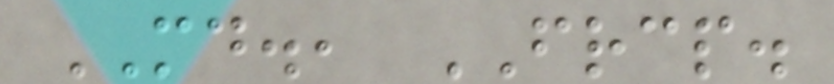MD., FRCP.
